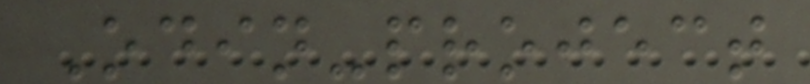Odin-project
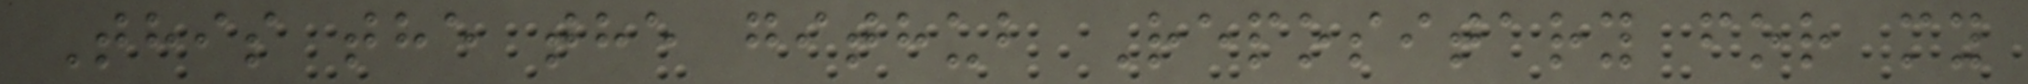This the the github Repositary for my
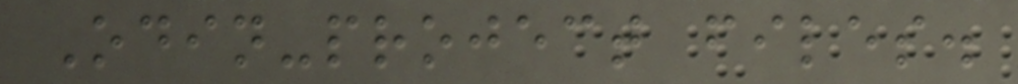Odin-project files.
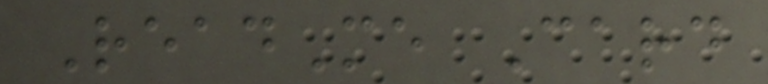ReadMe Card
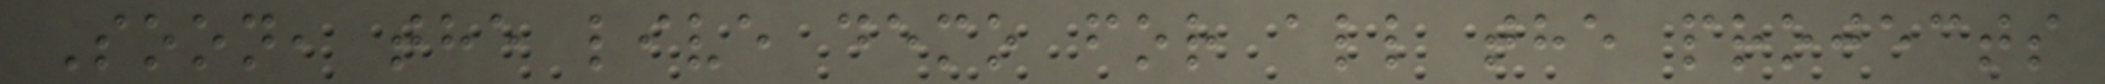Soon, the live demo for all the projects
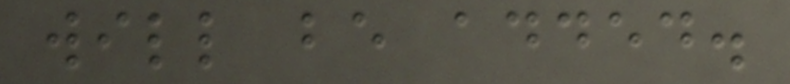will be added.
